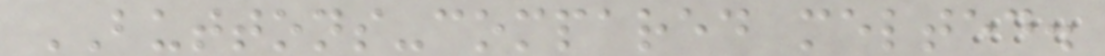BUTTONS-compared melted.
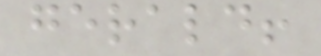gerald!
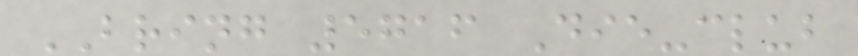BRING 5716 Die-club
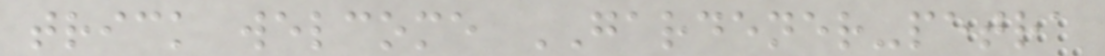trick welcome GARDENER-petra
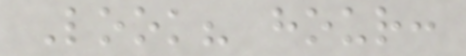Look? hour:
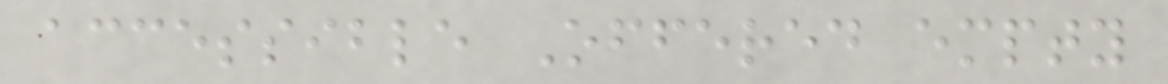accessible Offered empty
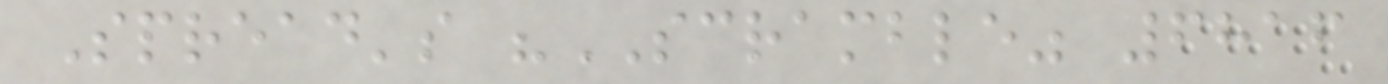Spread's "SCRAMBLE" 6816
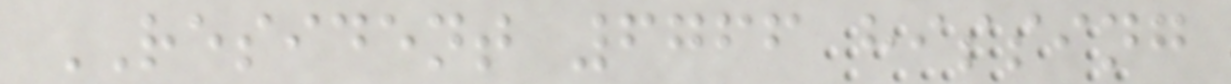RESIDENT 6766 hissing
